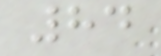84
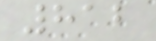812
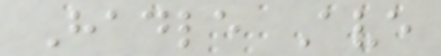Hadle Ave
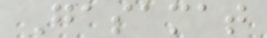Gasamat
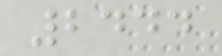2444
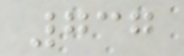737
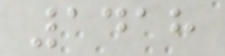1418
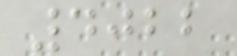4022
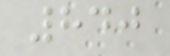840
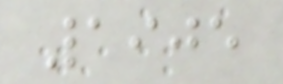1905
